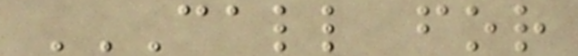CALL FOR
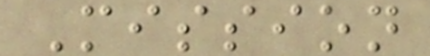Mission
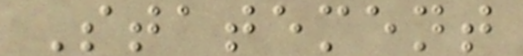Statement
